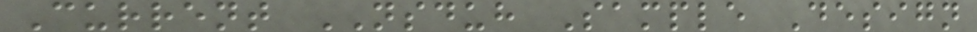Current NSDUH Sample Design
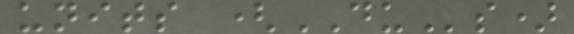units (DUs)
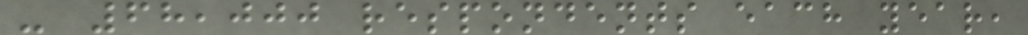- 68,000 respondents each year,
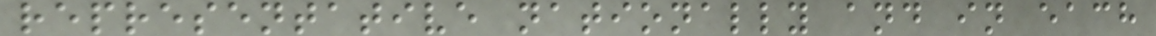representative nationally and in each
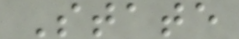State
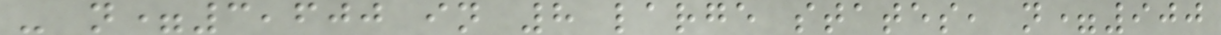- n=3,600 in 8 large states, n=900
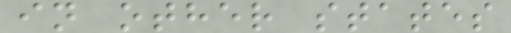in other states
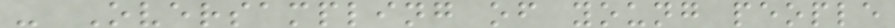- Oversampling of young people
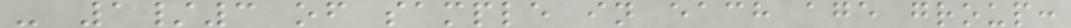- 1/3 of sample in each age group:
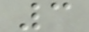3
